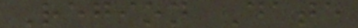Region Date
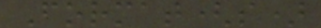Format(s)
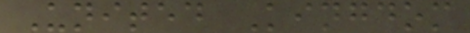United Kingdom
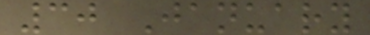30 January
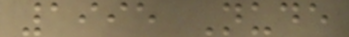1995 Nude
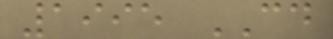1995 CD
